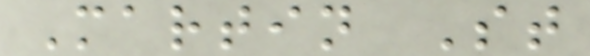Martin St
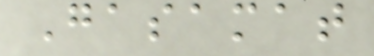Gasamat
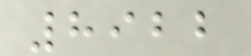8922
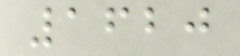1620
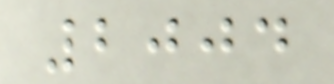2004
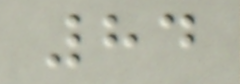84
